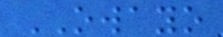OWAYO
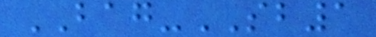BAG-SB1
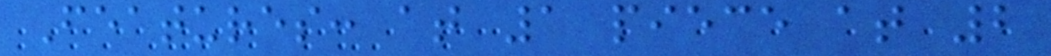Features: at 1 piece at 2
